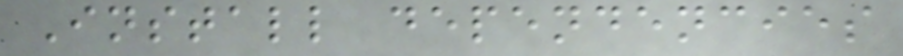Install dependencies
